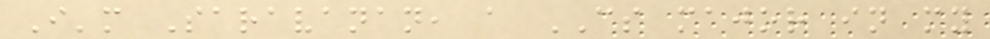I'm Saravanan, a CS major in my
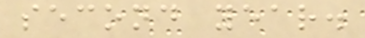second year.
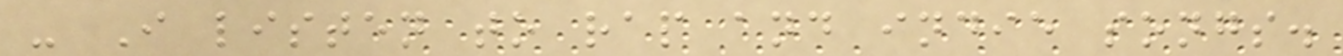- I listen to rap and indie songs.
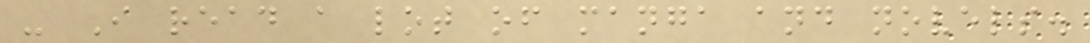- I read a lot of manga and novels.
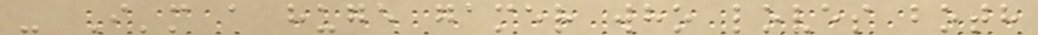- I'm a huge gamer who loves both
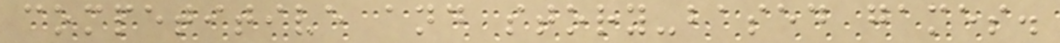competitive and story-based games.
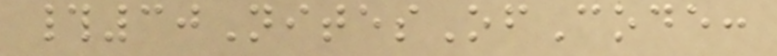#30NitesOfCode:
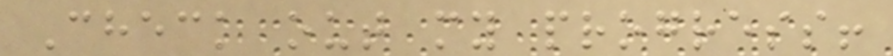Check out my progress!
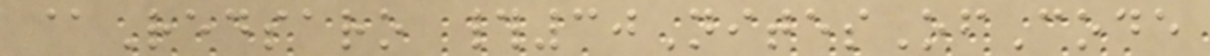@Redsaro #30NitesOfCode
